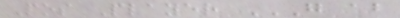Pos Player G AB
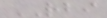RBI
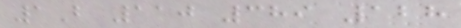1B 110 389 128
